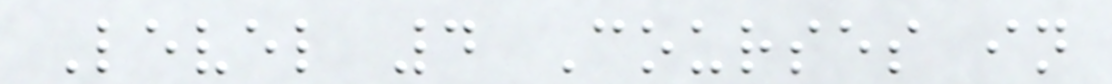Level 4 Courses in
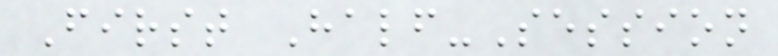First Half-Session
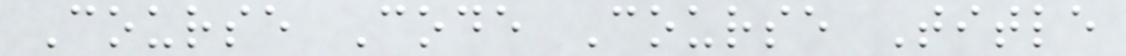Course Code Course Title
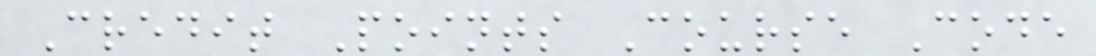Credit Points Course Code
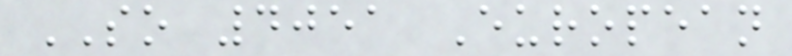SO 4051 European
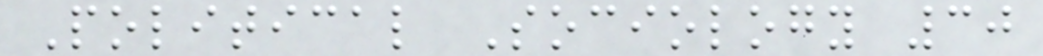Political Sociology 30
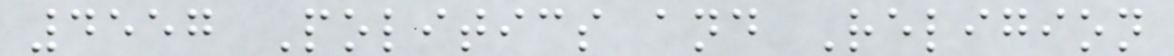4557 Politics and Religion
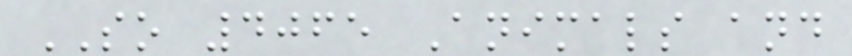SO 4065 Animals and
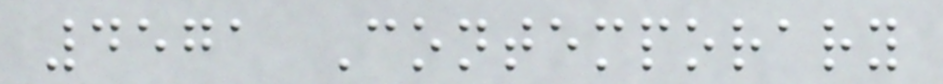4571 Contemporary
